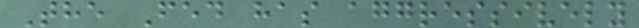The Fed has aggressively
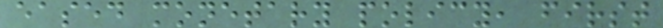eased monetary policy, first
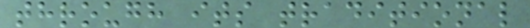through its traditional
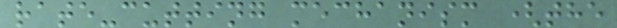rate-cutting mechanism (the
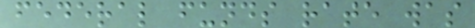federal funds rate was
